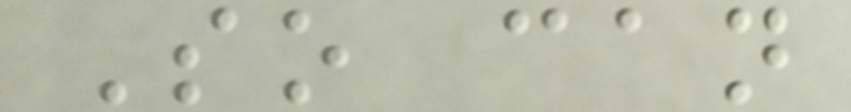So can
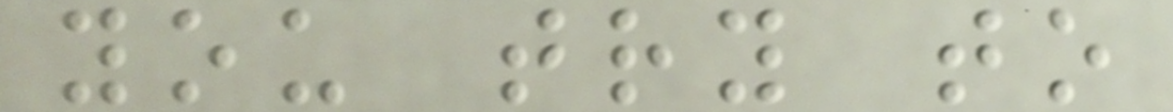you try to
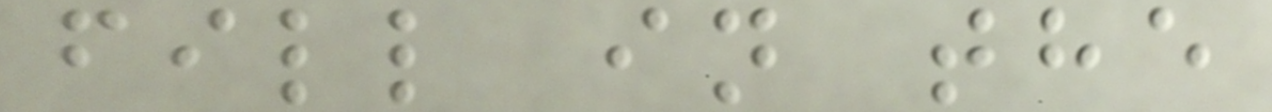fill in the
